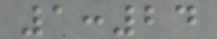1:24
